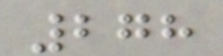278
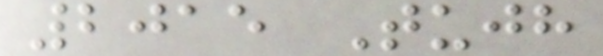2015 Tujh
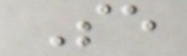Se
